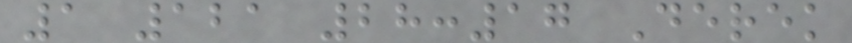1 121 28:17 Derek
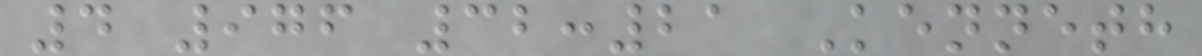4 976 32:21 Kenneth
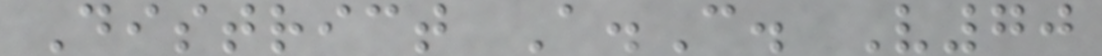District A.C. V70
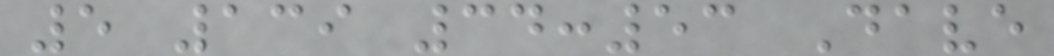5 139 34:53 Dave
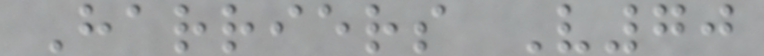Harriers V70
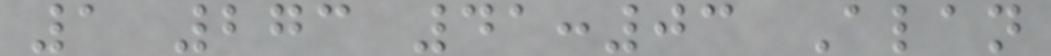1 273 41:03 Alan
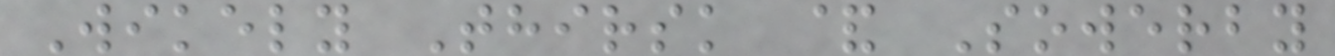Wikely Thirsk & Sowerby
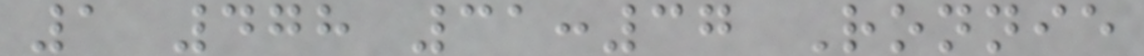1 478 31:37 Ronnie
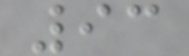93
